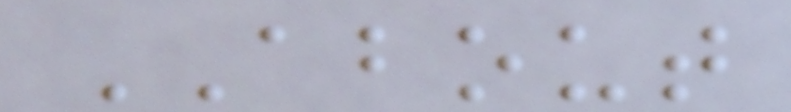ABOUT
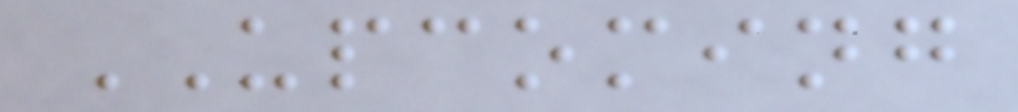UPCOMING
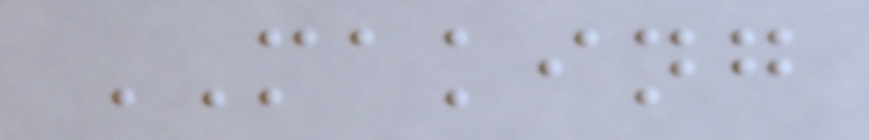MAKING
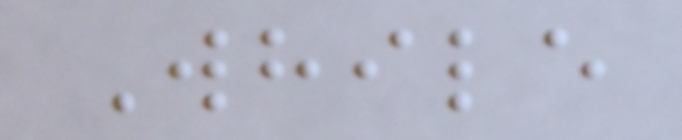While
